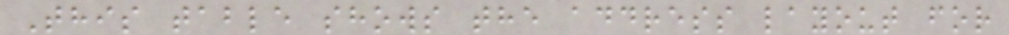This table shows the address layout for
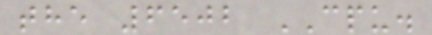the 6502 CPU.
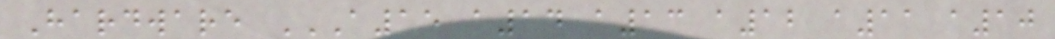Hardware A15 A14 A13 A12 A11 A10
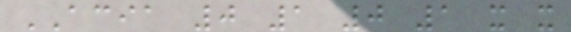ACIA 0 1 0 1 x x
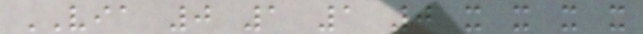VIA 0 1 1 0 x x x x
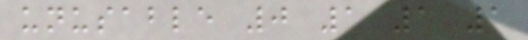unusable 0 1 1 1
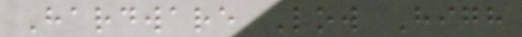Hardware Low High
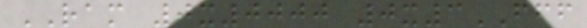RAM 0x0000 0x3FFF
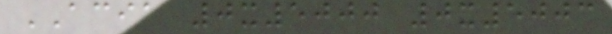ACIA 0x5000 0x5003
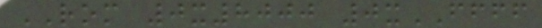ROM 0x8000 0xFFFF
